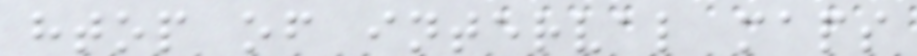htop of interval maps
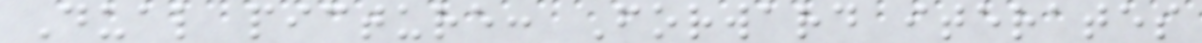Dual picture: Forward iterates
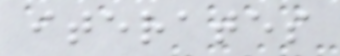iterates
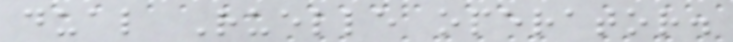dual Ruelle operator.
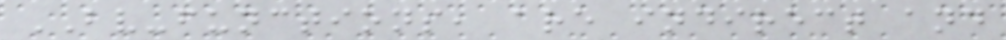BV-functions, are indirect and
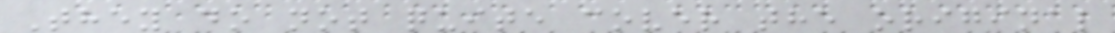They do not quite cover the original
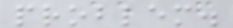problem.
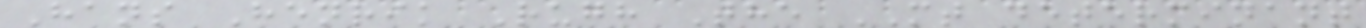Hans Henrik Rugh The MT determinant
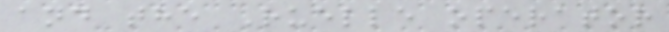and the Ruelle operator
